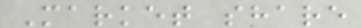Market share
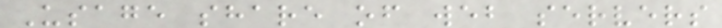Usage share of web servers
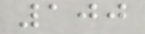100
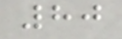80
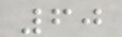60
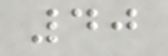40
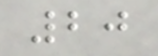20
